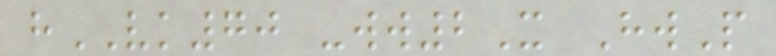hVK70 -ww2X HwP
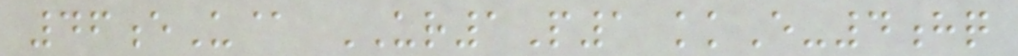46eU@ UR1P1 kkE-4hq
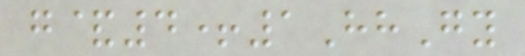g&4+1HhGy
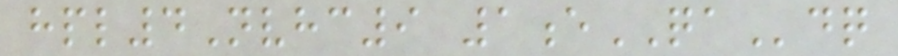hpl4Nvhc9 1eQAdq
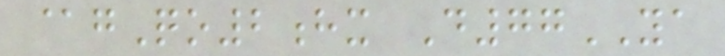@gQo2hx D77YA
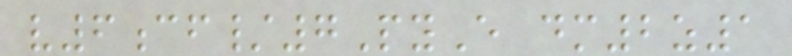v6cf/7PyE dm2z1
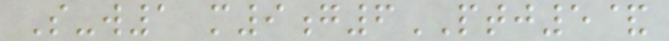S-w1 m9g6PTJ5&
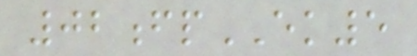02fpEK5
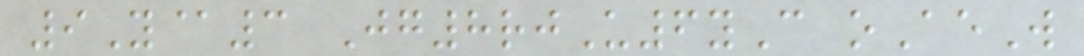9Y@3 Jg8rjU6yC oAeW
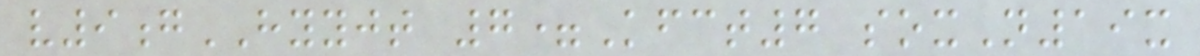v9gHYYJT 7=Kfct7 soxN19x
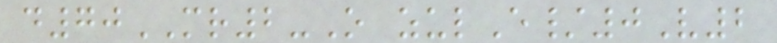d70MR2-O zulE/0V2
